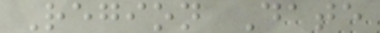Region Date
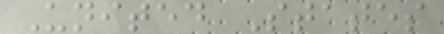United States
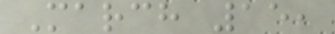March 15,
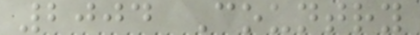2004 Country
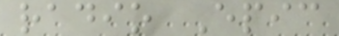radio Epic
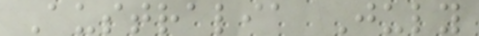Australia July
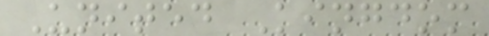United Kingdom
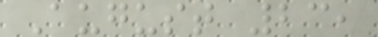August 23,
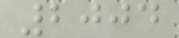2004
